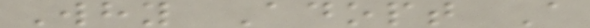Why Adopt A
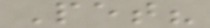Pet?
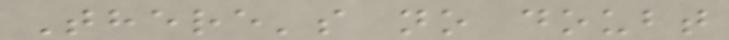There's no doubt
